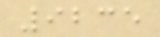9235
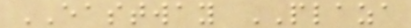EASTWAY PLAZA
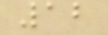12
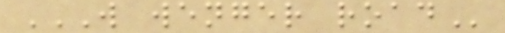W WENGER ROAD
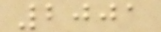2001
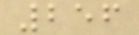256
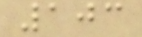103
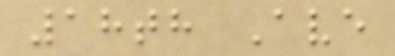18th Ave
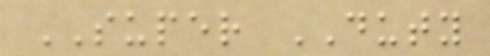SUPER DUTY
